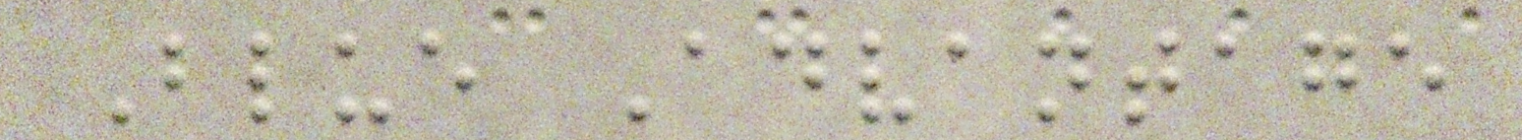Blue Advantage
